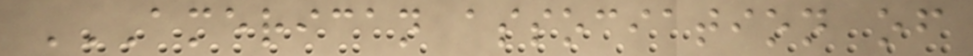AMERICAN ASSOCIATION OF
